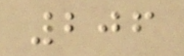206
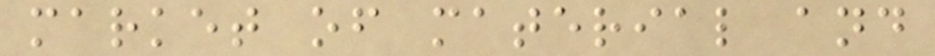market of material and
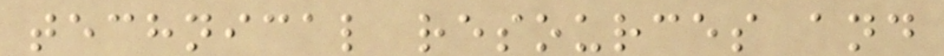technical resources and
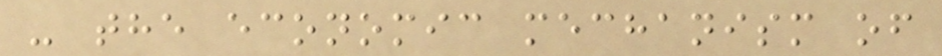- the economic mechanism of
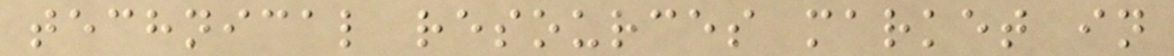technical resources market in
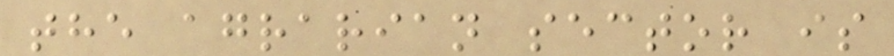the agrarian sector is
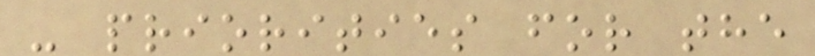- priorities for the
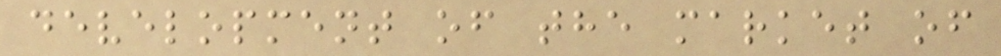development of the market of
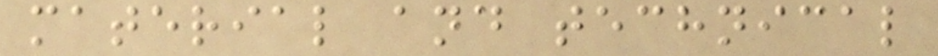material and technical
